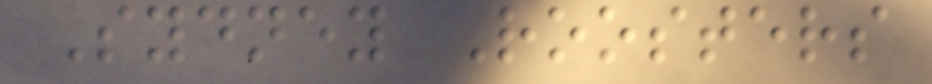Sydney Roosters
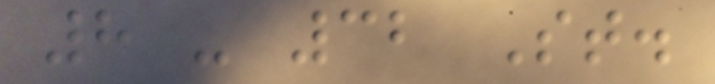8 - 32 St.
